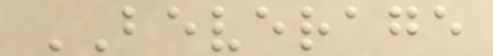BEVERAGE
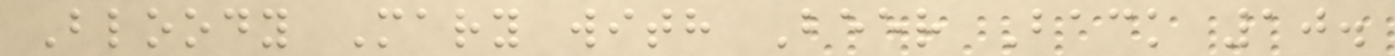Bloody Mary with Beer Back 10.
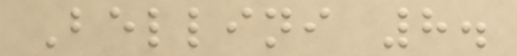Bellini 8.
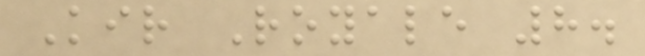Kir Royale 8.
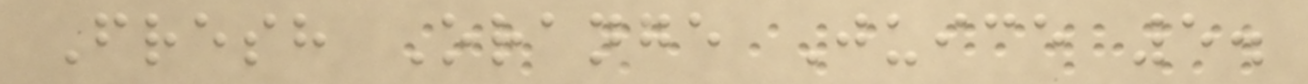Fresh Orange Juice 5.
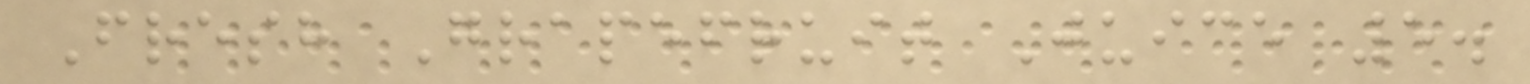Fresh Grapefruit Juice 5.
